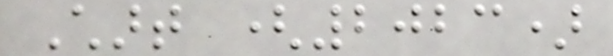Chart (2023)
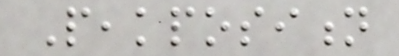Peakposition
